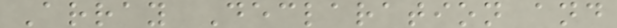Array Declaration and
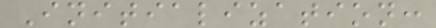Initialization:
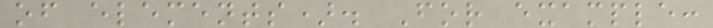of elements). For example:
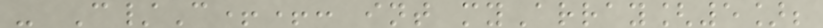- C/C++: int myArray[5];
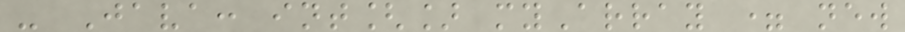- Java: int[] myArray = new
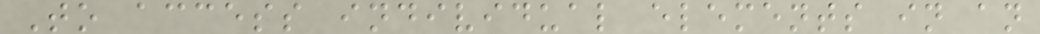To access individual elements in an
